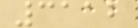3112
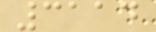3114
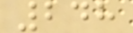248
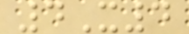4X4
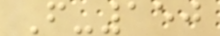F-150
